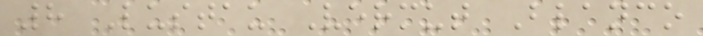8 Lustau Vermut Blanco
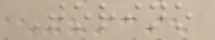Torino
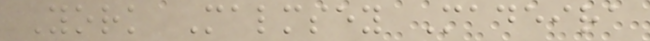York Malmsey Madeira
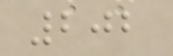202
